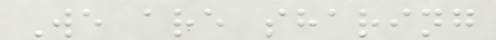We are sharing
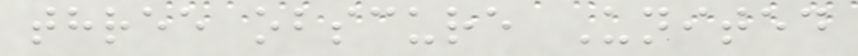three obscure United
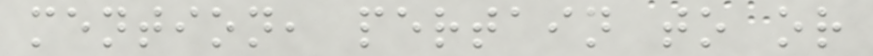mention, pertain to or
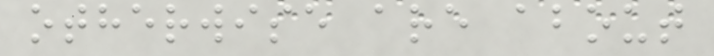otherwise are about
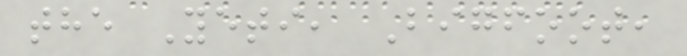the Yeti, Bigfoot,
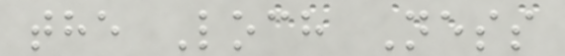the Loch Ness
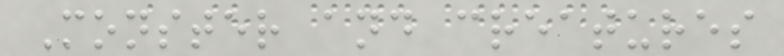Monster and creatures
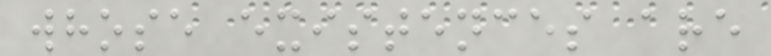whose existences are
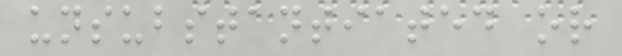unsubstantiated or
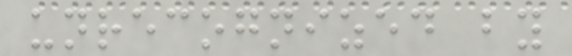unrecognized by
